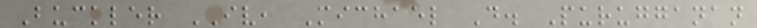Buckler IV, Michael D. Purugganan
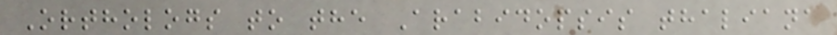Orthologs to the Arabidopsis thaliana
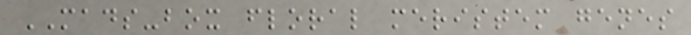MADS-box floral meristem genes
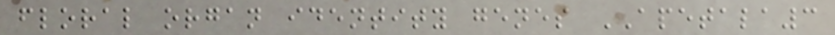floral organ identity genes APETALA3
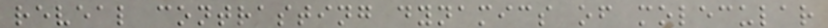reveal contrasting dynamics of molecular
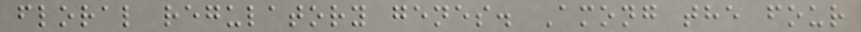floral regulatory genes. Among the four
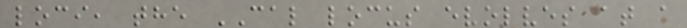loci, the CAL locus evolves at a
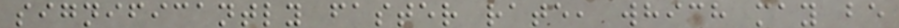significantly faster rate, which may be
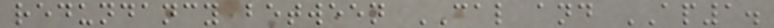redundancy between CAL and AP1.
